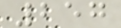257
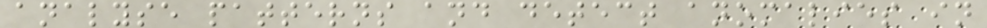analyse patterns and detect anomalies in
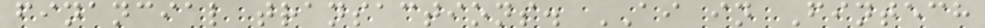financial transactions. AI in Fintech
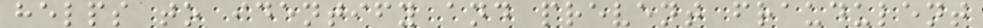helps to identify and prevent fraudulent
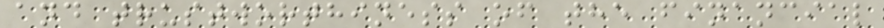and trustworthiness of the financial
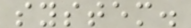system.
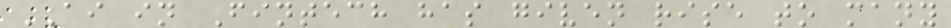AI in Fintech has given rise to many
